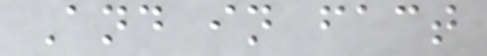And in fact
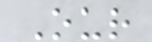Our
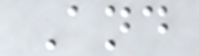And
